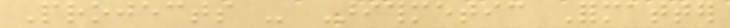Projects - Arithmetic Formatter
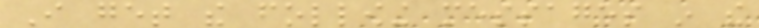I get the following messages in the
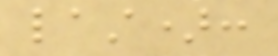last):
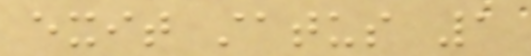exit status 1
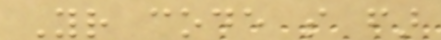Your code so far
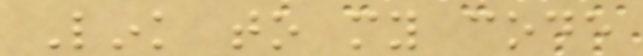Link to my code
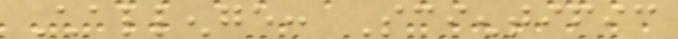Challenge: Scientific
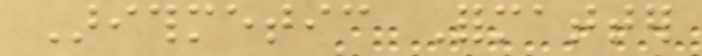Arithmetic Formatter
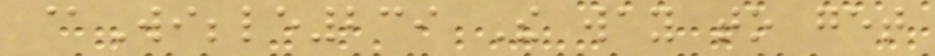@Wibble239 The way to get
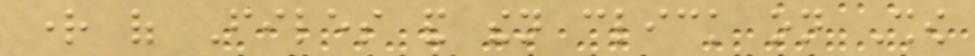right of Files and then click on Show
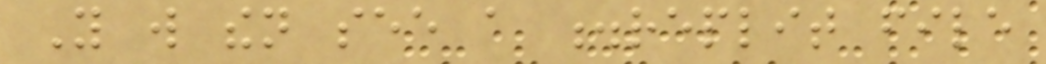You will then see a .replit file
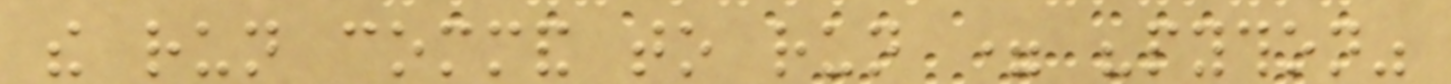the run command to run = "python"
